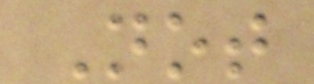Not
